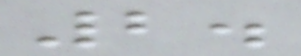2.
